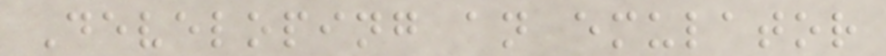Developing an emulator
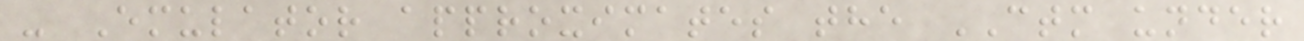- Emulator approximates the CTM under
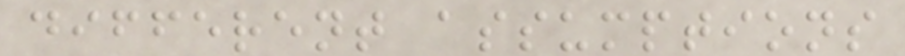different assumptions
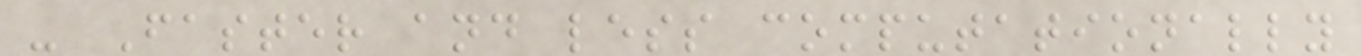- Faster and less computationally
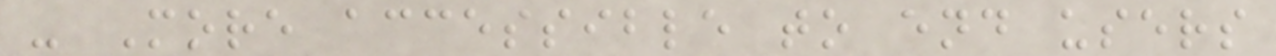- More accessible to end users
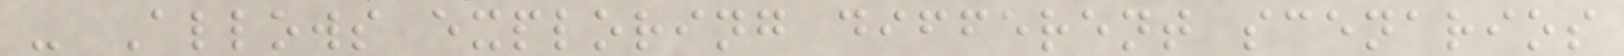- Allows exploring different scenarios
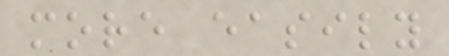more easily
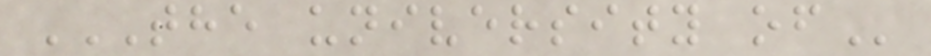THE UNIVERSITY OF
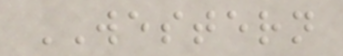WESTERN
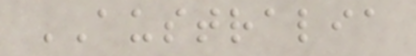AUSTRALIA
